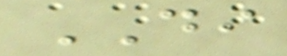DI
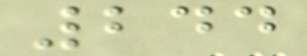244
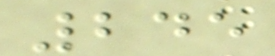245
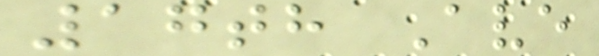17th Ave
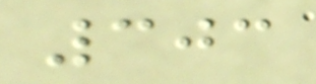303
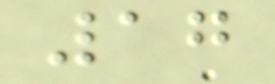17
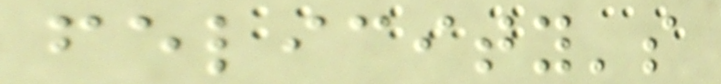felicity's
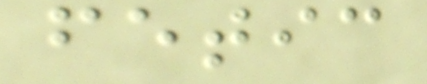fetic
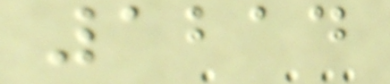1214
